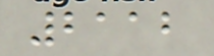2112
